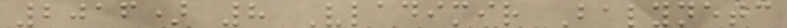2016) 8 Vladimir Balynetc
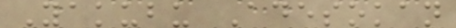Yakubu Adesokan
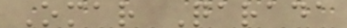Omar Qarada
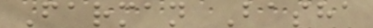Farman Basha
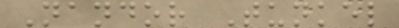Nandor Tunkel
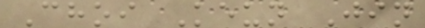Choi Keun Jin
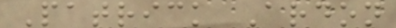Patrick Ardon
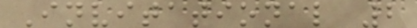Invitational 2
